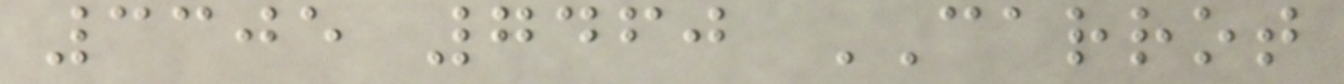3305 7460 CARROT
